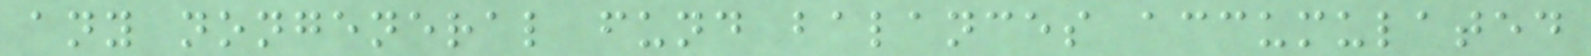any nongeneral fund balances accumulated
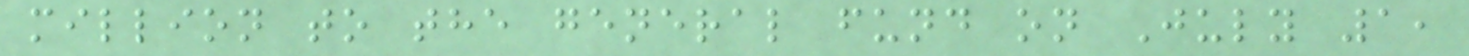million to the general fund on July 1,
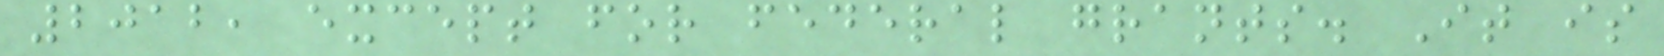2012, except for federal grants. It is
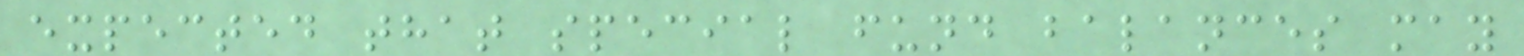expected that special fund balances may
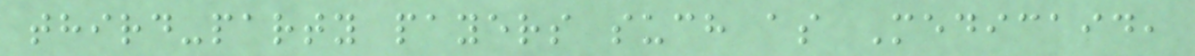third-party payers such as Medicaid,
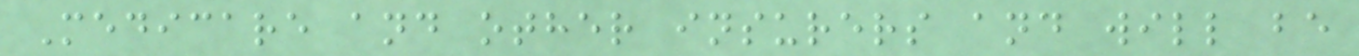Medicare and other insurers and will be
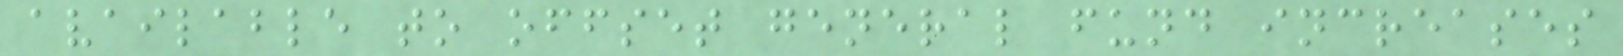available to offset general fund increases
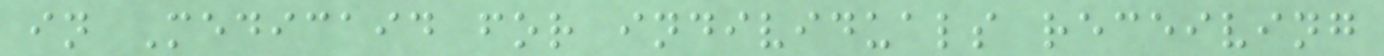in Medicaid for individuals receiving
